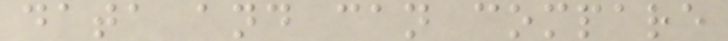data and can compare
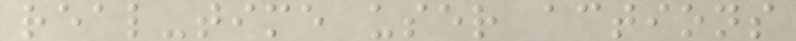real-time user actions
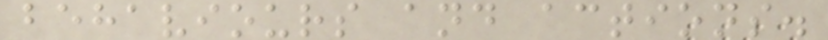behaviours and actions.
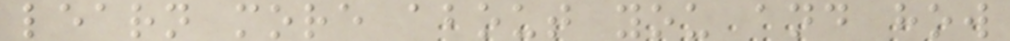learn more about you and how
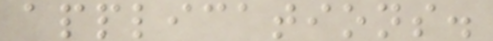applications.
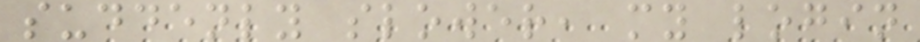suddenly slower, my login
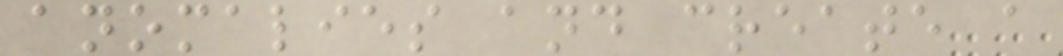anomalies and create a
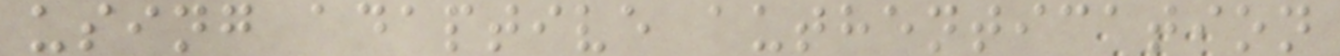using adaptive authentication
